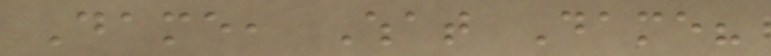Dame, What Dame?
